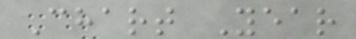Chart Year
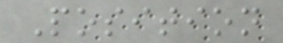Position
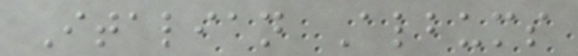Italian Albums
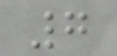7
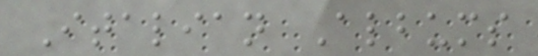Italian Albums
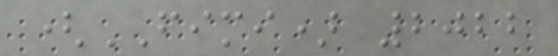(FIMI) 2022
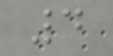4
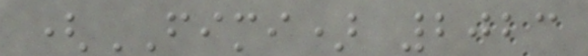(FIMI) 2023
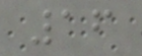16
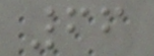66
